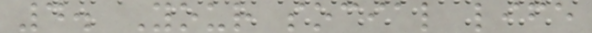4. Your social life
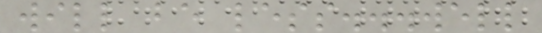will be less...well
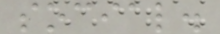social.
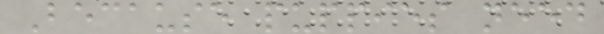Because puppies need
